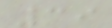39
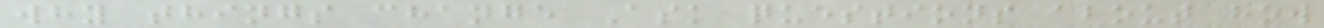why things change Ask questions about how
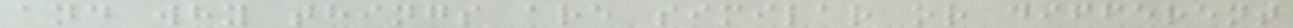and why things are similar or different
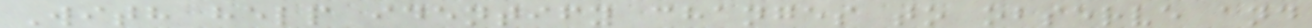With help identify changes to observe and
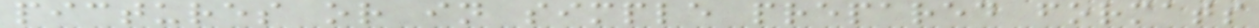pictures or in simple prepared formats
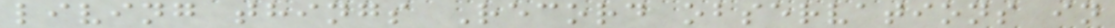living things Record observations in
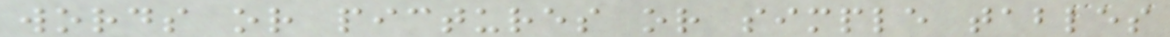words or pictures or simple tables
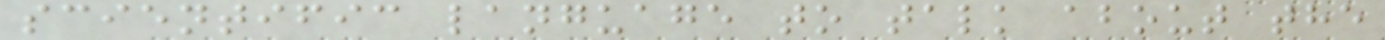scientific language to talk about the
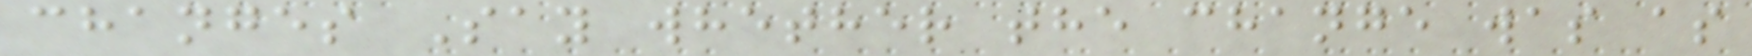changes Say whether the change was as
